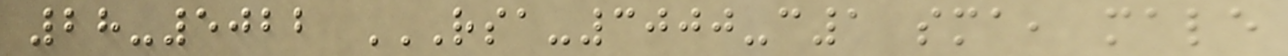28-5022 RSA-3000-C1 SMA, MALE
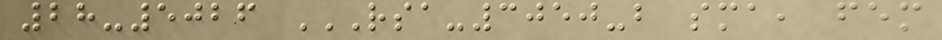28-5026 RSA-3050-B SMA, FEM
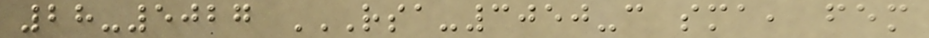28-5027 RSA-3050-C SMA, FEM
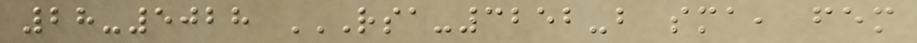28-5028 RSA-3252-B SMA, FEM
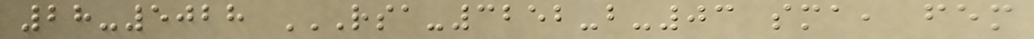28-5028 RSA-3252-B-03 SMA, FEM
